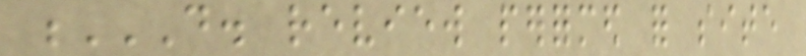D. REVIEW PERFORMED FOR SITE
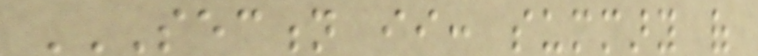SECTION II: SUMMARY OF
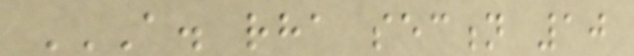A. RHA SECTION 10
